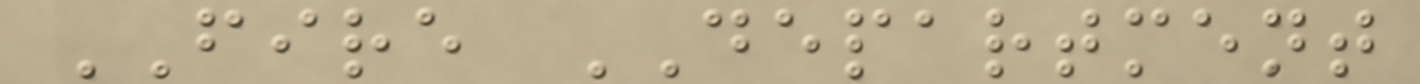FIRE DEPARTMENT
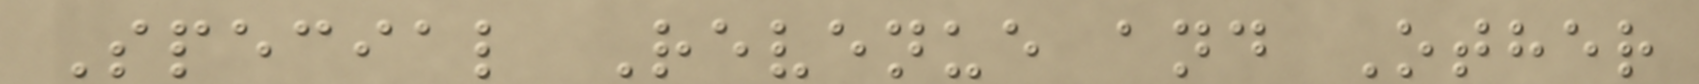Special Revenue and Other
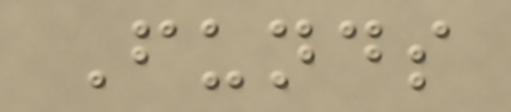Funds
